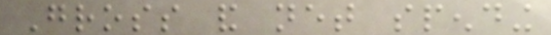Gross and net spending
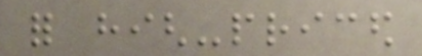for high-priced
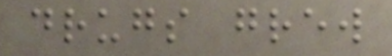drugs grew
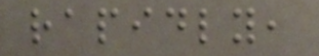rapidly,
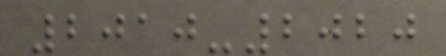2010-2020
